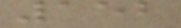152
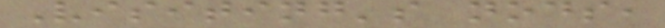Visiting's nods,
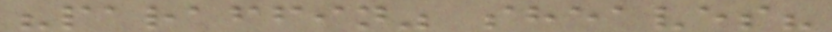"paraffin" sheaves?
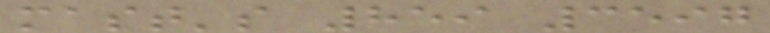mast's 859 3597
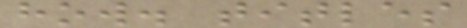how. titles
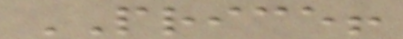PRICE!
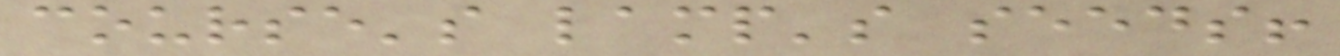course's lamp's seeds!
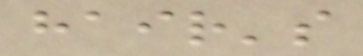hair's
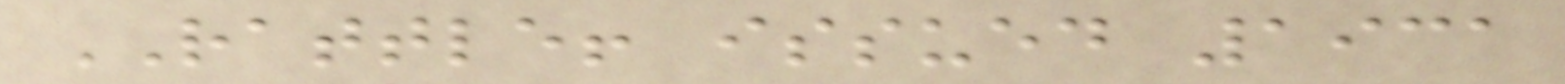RATTLE! issued 1931
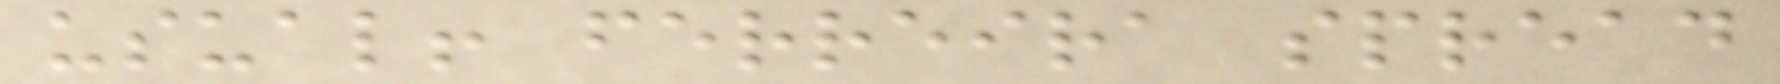usual! ferreira spread
